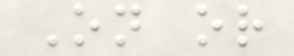On or
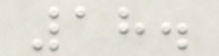18.
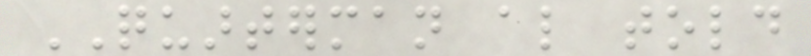QUARTERMAN also told
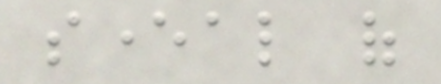several of
